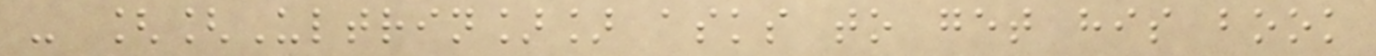- [[Ultrin]] asks to get his book
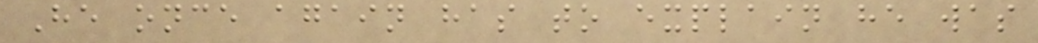He once again has to explain he was
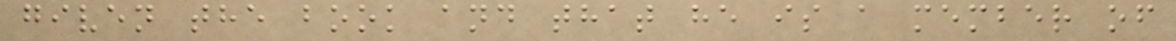given the book and that he is a member of
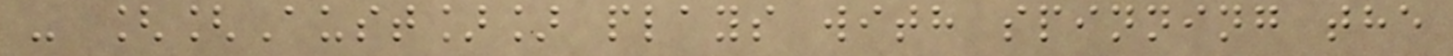- [[Aust]] plays with spinning the
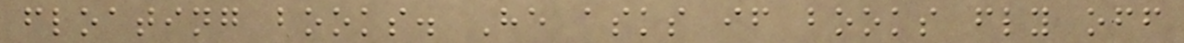floating books. He asks if books fly off
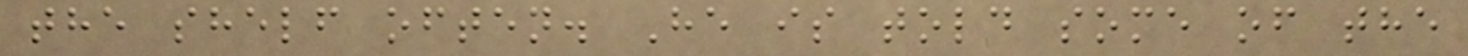the shelf often. He is told some of the
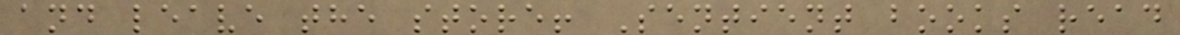and leave the store! Sentient books read
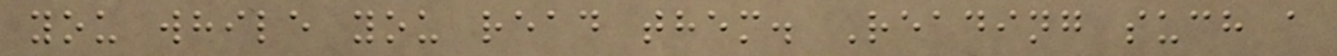you while you read them. Reading such a
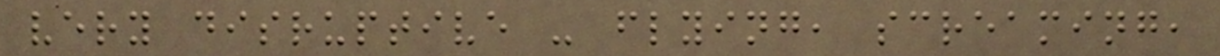very disruptive - flying, screaming,
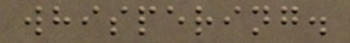whispering.
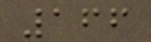166
